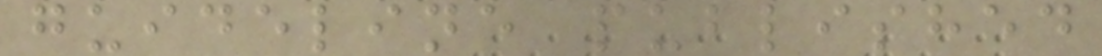guideline published
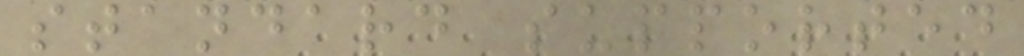standard supported
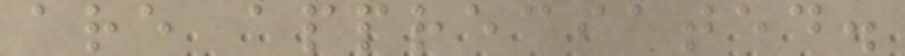are appreciated.
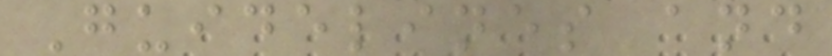Guidelines and
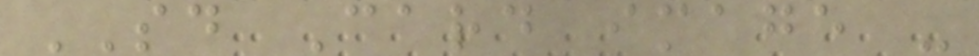SD Card image -
